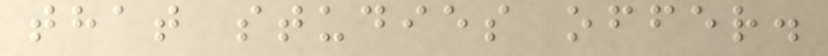that studies offer.
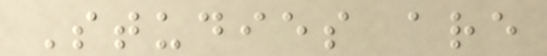Studies are
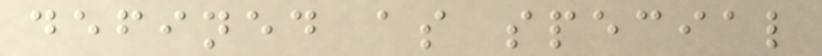defined as special
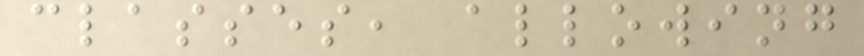classes, allowing
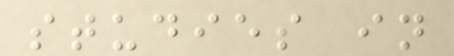studies in
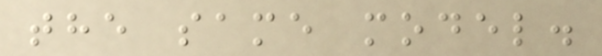the same model.
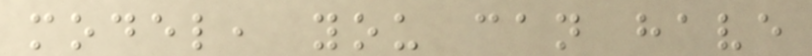model, you can have
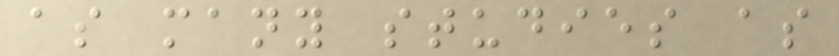as many studies as
